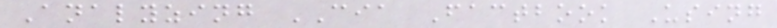Analyzing CIA Factbook Using
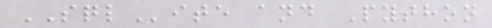SQLite and Python
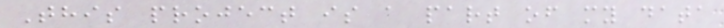This project is a part of my data
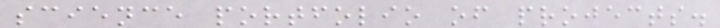science portfolio of projects.
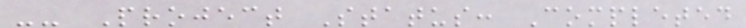-- Project Status: Completed
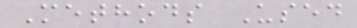Methods Used
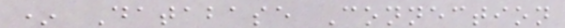* Database Connection
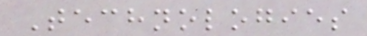Technologies
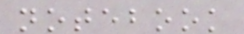notebook
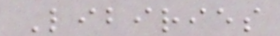Libiries
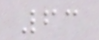63
